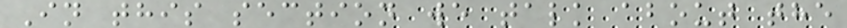In this section we talk about the
